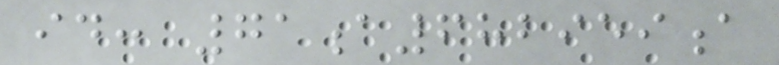id: 71a682959a
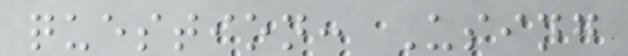question: Using
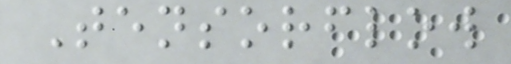Tensorflow
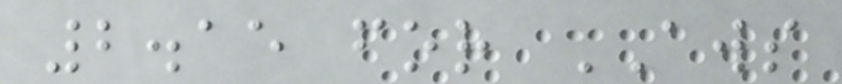2.15 for AWS
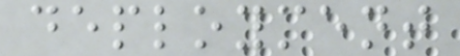deployment
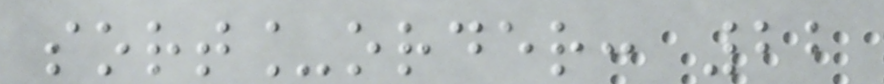sort_order: 22
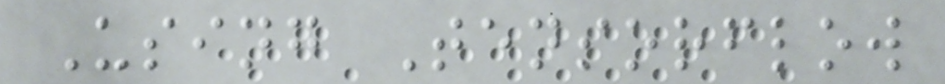Using Tensorflow
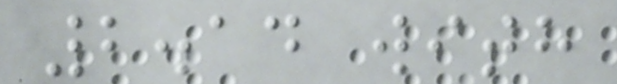2.14 with
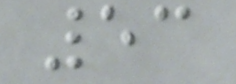53
